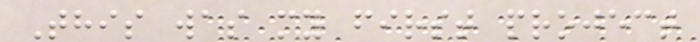This was my first project
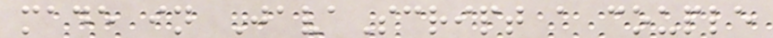made in JavaScript a couple
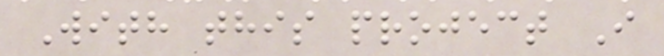With this project I
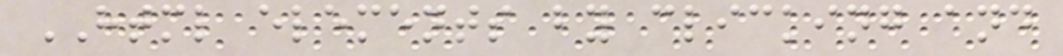HTML elements by clicking and
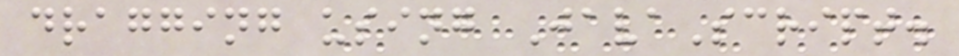dragging using JavaScript.
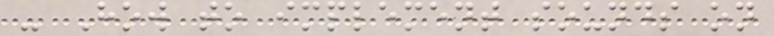- How to implement sounds on
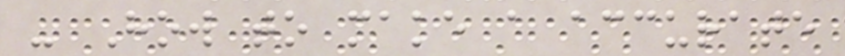- How to make a accurate
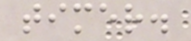timer.
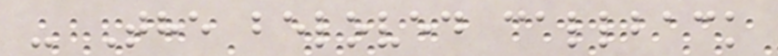- The beloved callback
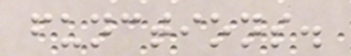functions.
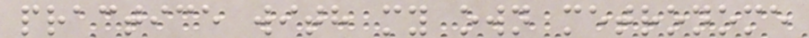practice with my own metronome
